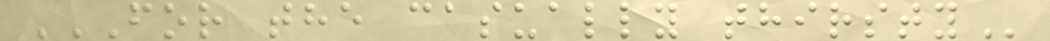FOR THE CASUALLY THIRSTY
